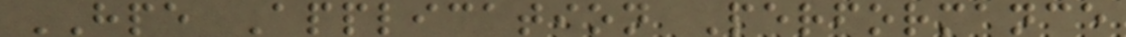HPE Application Performance
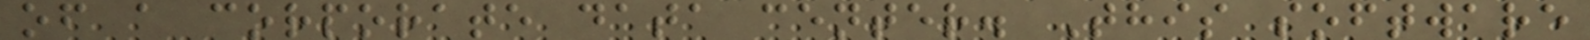of a corporate data center. This software
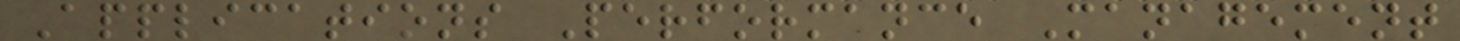Applications Performance Management
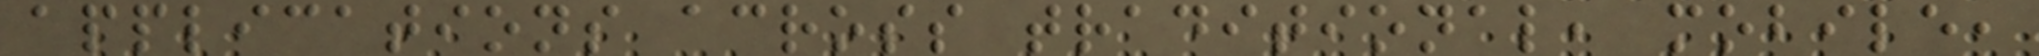applications across traditional, mobile,
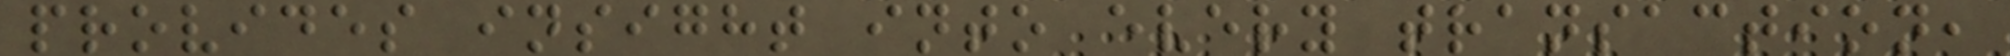provides insight into every transaction,
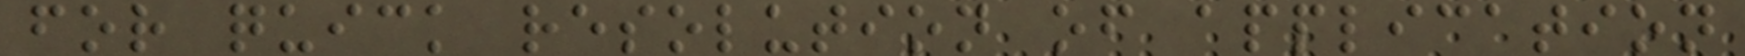for quick resolution of application
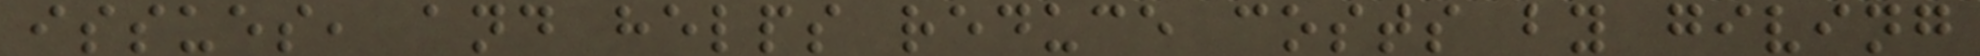issues, and helps reduce costs by giving
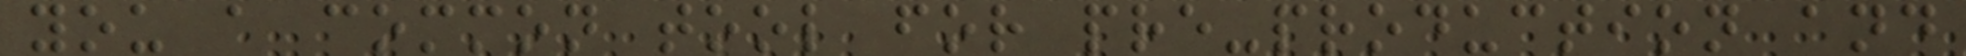you a common tool for pre-production and
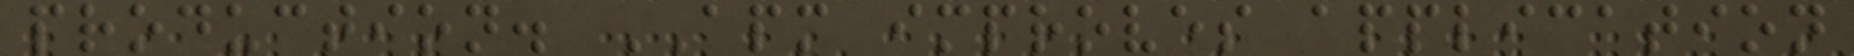production. APM improves application
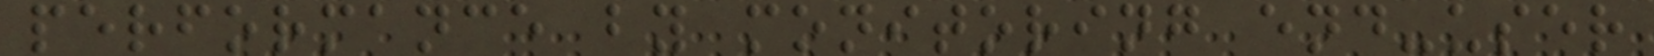performance by monitoring end-user
